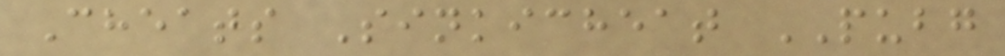Cheats Sinkicheat PUBG
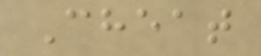Cheat
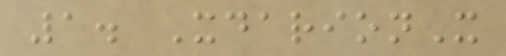1. XdarionX
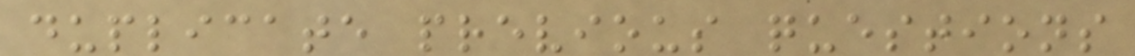duplicate previous questions
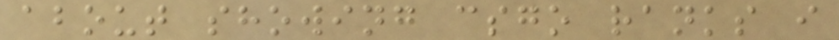about showing csgo ranks i
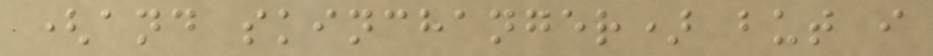(and skinchanger) but i
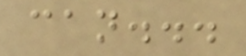can...
